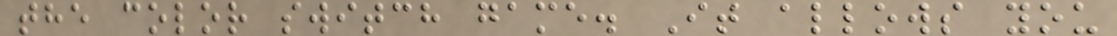the color switch game. It allows you
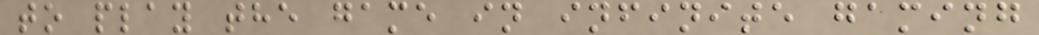to play the game in infinite gaming
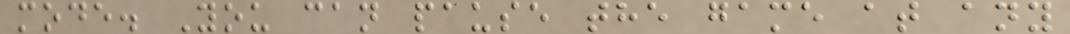mode. You can pause the game at any
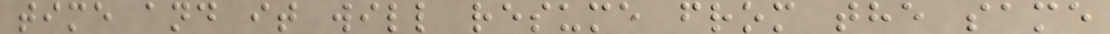time and it will resume from the same
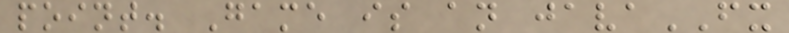point. Game is an javaFX
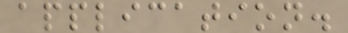application.
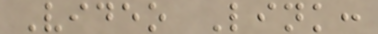Video Link:
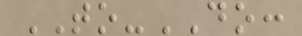TO-DO:
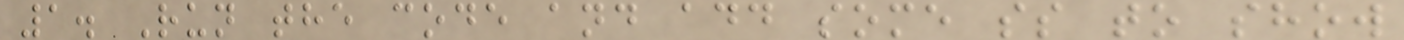1. Run the code and add some ss to show
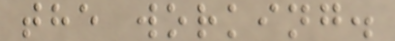the working.
